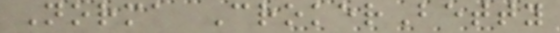Norma CrokerBetty
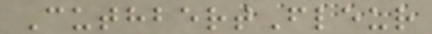CuthbertFleur
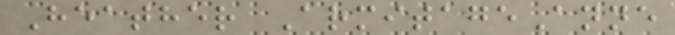Heather ArmitageAnne
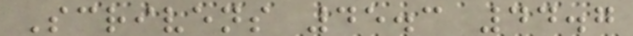Scrivens 45.3 44.7
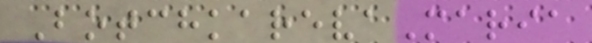BotchkarevaMaria
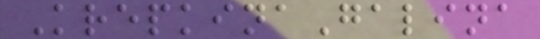KrepkinaGalina
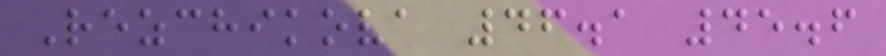Rezchikova 46.1 45.6
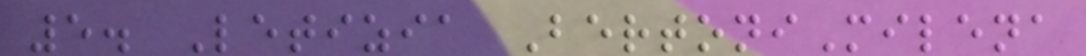5. Letizia BertoniMilena
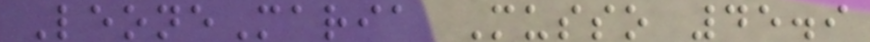LeoneMaria Musso 45.9
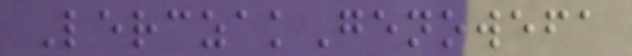LerczakGenowefa
